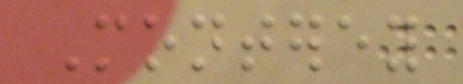Monterey
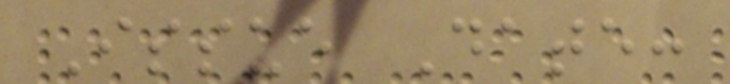Issue Date:
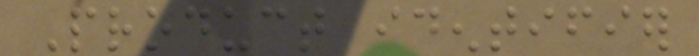Product identifier
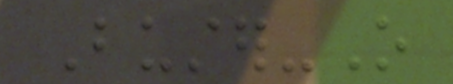Buster-O
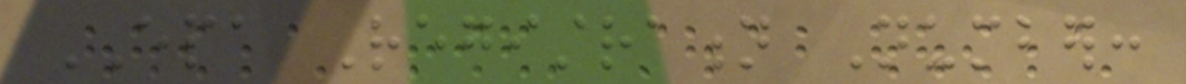EPA Registration Number:
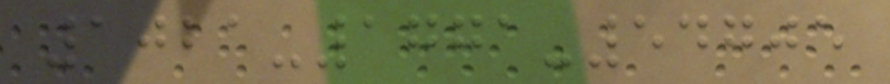1021-1771-54705
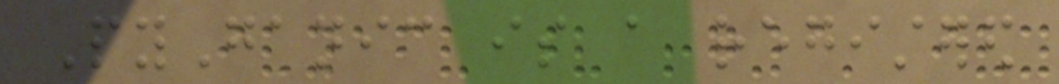PyGanic is a registered
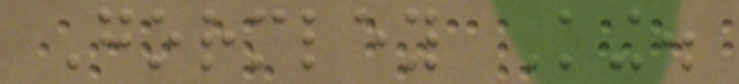Gormley King.
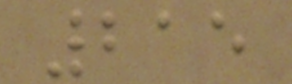215
